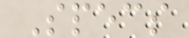Specs
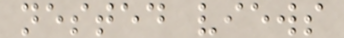nested views
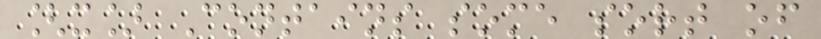[x] Contains some sort of
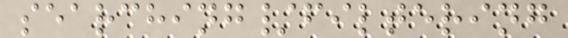searching/filtering
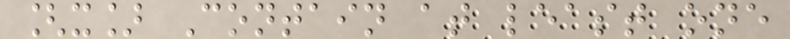[x] Contain at least one
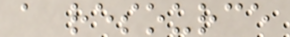a resource
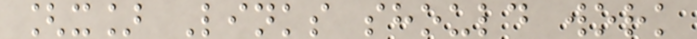[x] Links should work
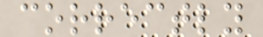correctly
